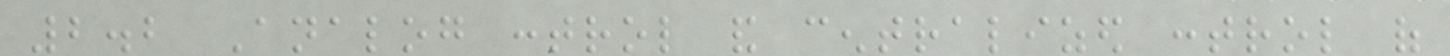2.2 Analog control and centralized control of
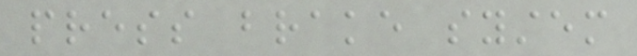press brake system
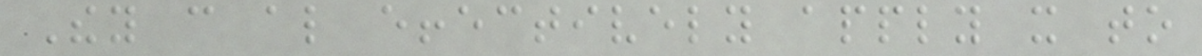They can also effectively apply it to
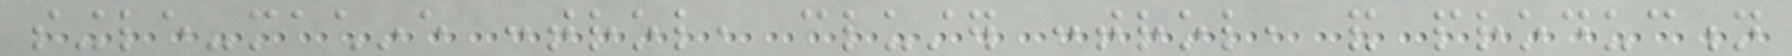single-machine control, cluster control, and production
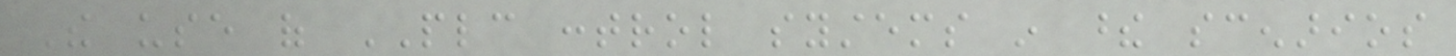The use of PLC control systems in these scenarios
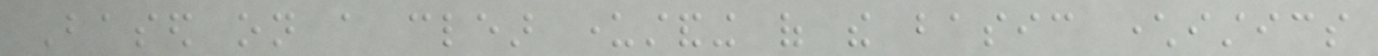Based on a clear understanding of the basic characteristics
